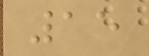15
